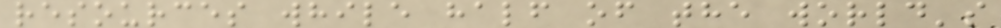resources while half of the world's
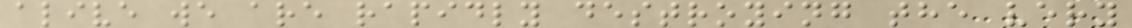alive we are rapidly destroying the very
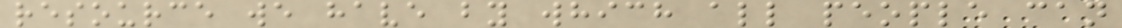resource we have by which all people can
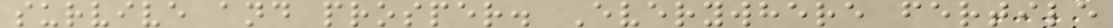survive and prosper. Everywhere fertile
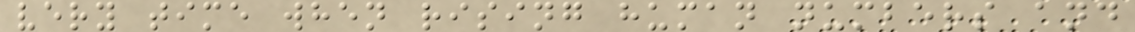very time when rising human numbers and
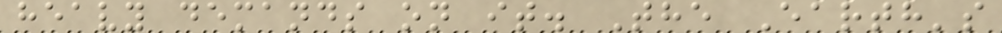heavy demands on it. The Earth's
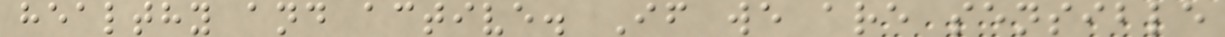healthy and active. If we are sensible
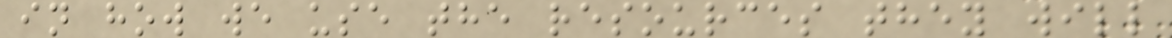in how we use the resources they will
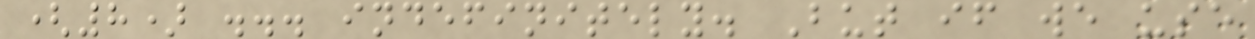(8) ... indefinitely. But if we use
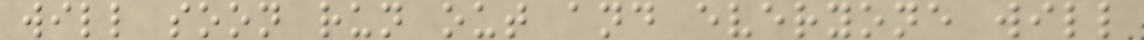will soon run out and everyone will
